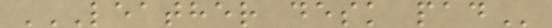LEATHER DESK PAD
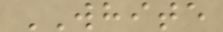WHITE
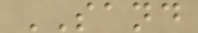SAND
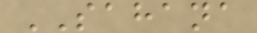SAHANA
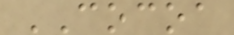COCOA
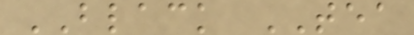BLACK TEA
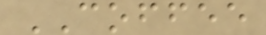COFFEE
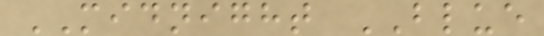MIDNIGHT BLUE
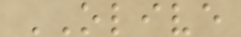OLIVE
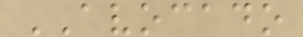AVOCADO
